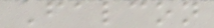Falcon
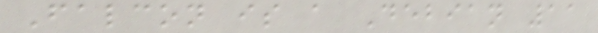Falcon is a Debian 11
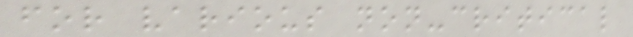for various non-critical
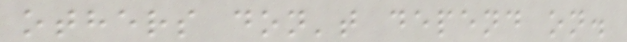others don't depend on.
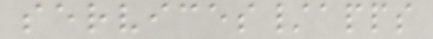services/apps
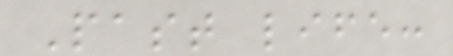Past life:
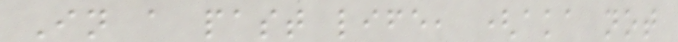In a past life, (aka not
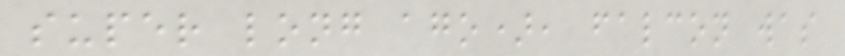super long ago), falcon was
